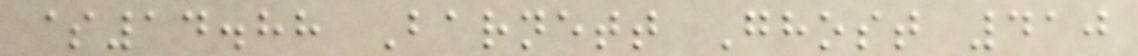$14.88 Barnett Ghost 410
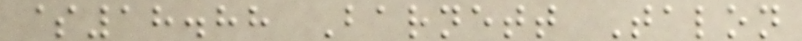$18.88 Barnett Talon
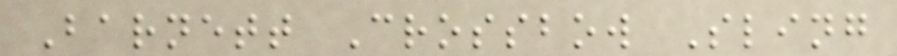Barnett Crossbow Sling
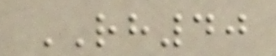RH40
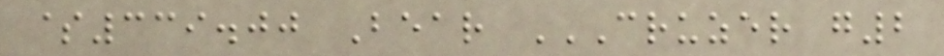$339.00 Bear CRUZER G2
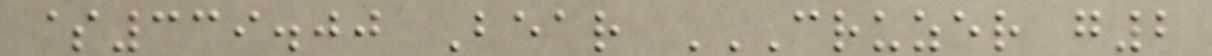$339.00 Bear CRUZER G2
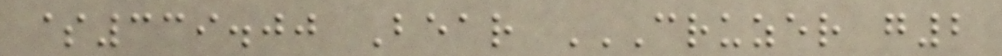$339.00 Bear CRUZER G2
